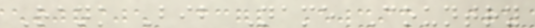Rank Bib Name Country
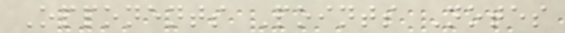Opponents Points Notes
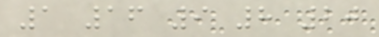1 16 9 8 20
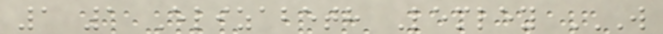1 1 Elizabeth Lemley W
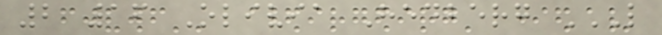2 16 Olivia Hedberg L
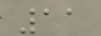11
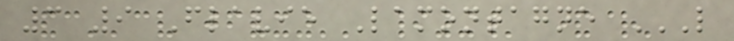3 9 Flavie Lamontagne L
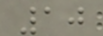10
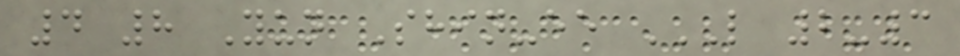4 8 Yun Shin-ee L 2-3
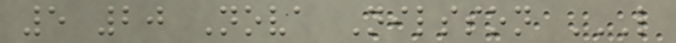5 20 Nova Nilsson L
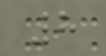8
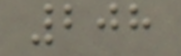208
